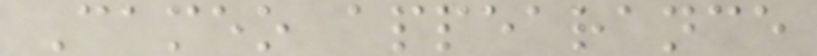Cameo appearance
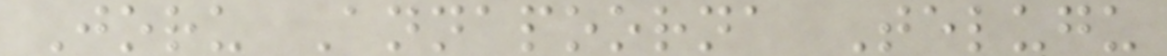Joru Annapoorna Telugu
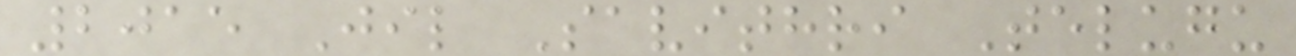2015 Jil Savithri Telugu
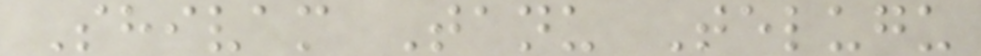Shivam Tanu Telugu
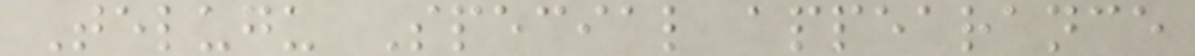Telugu Special appearance
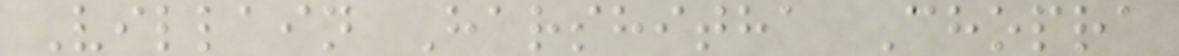Villain Harshitha Chopra
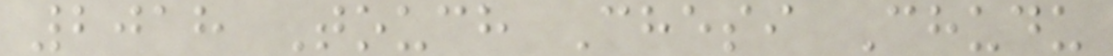2018 Touch Chesi Chudu
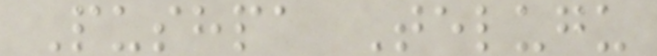Pushpa Telugu
